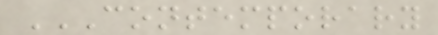CONTEMPORARY
